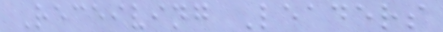Receiving Leaders
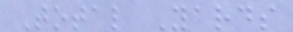Total Yards
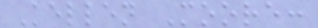Kellen Moore:
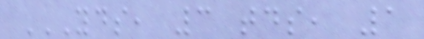YDS, 3 TDS, 1
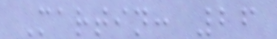Martin: 26
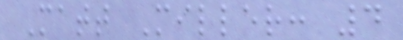Matt Miller: 4
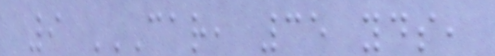9 CAR, 35 YDS,
